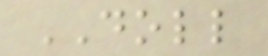DOLL
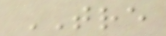TRE
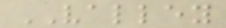VALLEY
